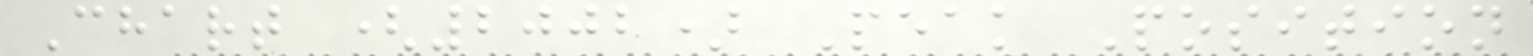Chart (2002) Peak Position
